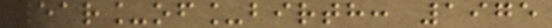year_of_birth: 1975
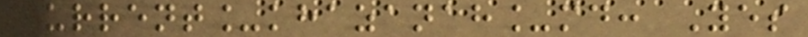current_khazanah_md: Yes
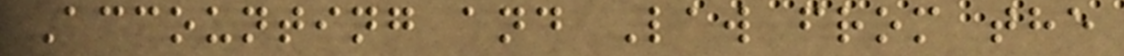Accounting and Law from the
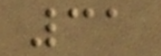31
